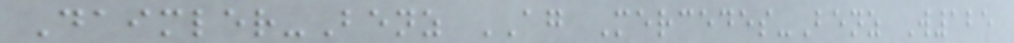Daimler-Benz AG Mercedes-Benz W125
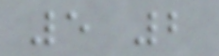5 2
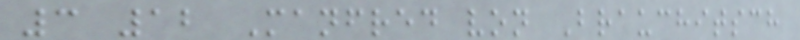3 12 Manfred von Brauchitsch
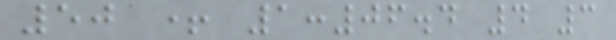50 + 1:06.4 4 3
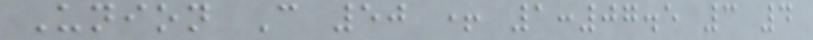Union C 50 + 1:07.5 3 4
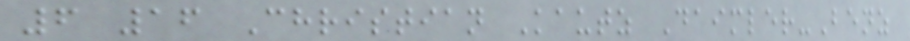6 16 Christian Kautz Daimler-Benz
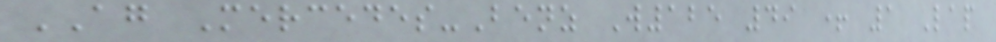AG Mercedes-Benz W125 49 + 1 Lap
